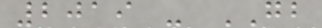2019 - GB
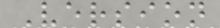Version
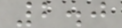2.0
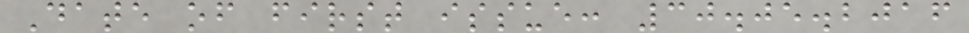Date of first issue: 30.05.2016
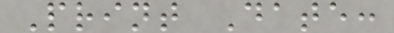Print Date:
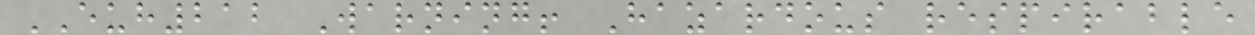EUH212 Warning! Hazardous respirable
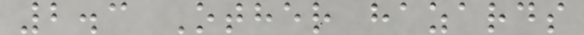2.3 Other hazards
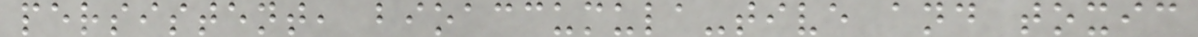persistent, bioaccumula-tive and toxic
